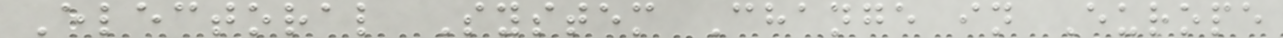Electoral System Change in Europe
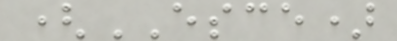(ESCE)
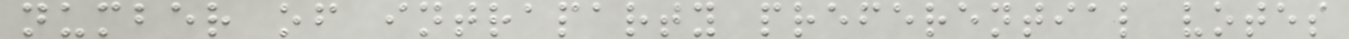number of intraparty preferential votes
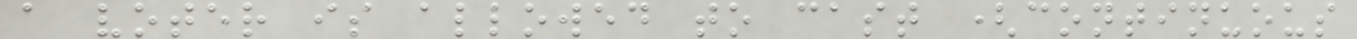a voter is allowed to cast (continuous
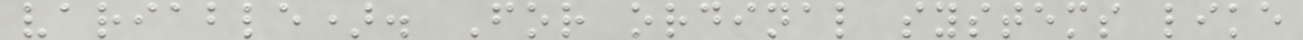variable). For ordinal systems like
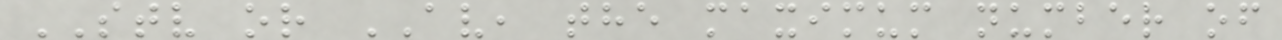STV or AV, the maximum number of
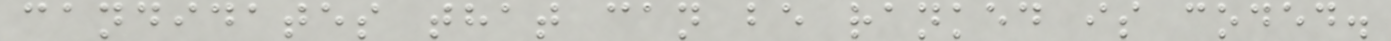candidates that can be ranked is coded.
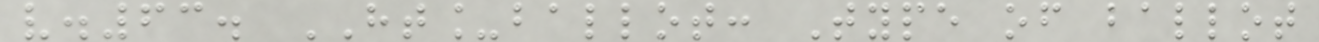v.63. HT_ballot: Type of ballot
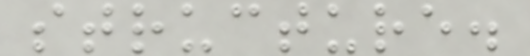structure.
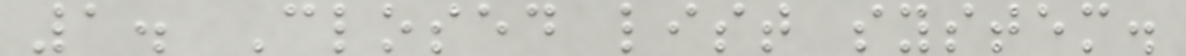1. Closed list system.
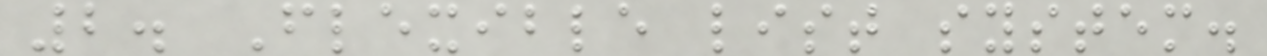2. Flexible list system.
